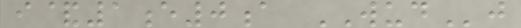i&1e0a WUDj
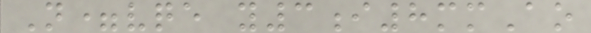N=vqe y3i8mmAo
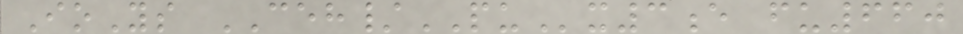IoYs CEH/PUx3e fu660
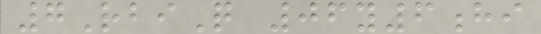7RbiQ 06y6hi
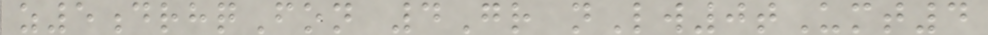z5drhqFon 4Gr nLw0tUmt4
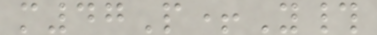m47P+Y#
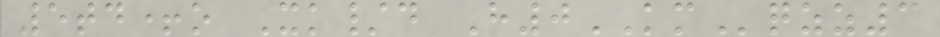5td+o Xk/d H0KMqzz3
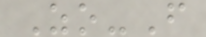Zo-F
